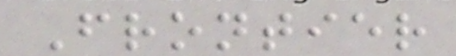Frontier
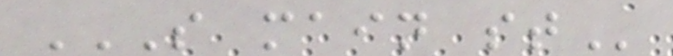S MAIN ST
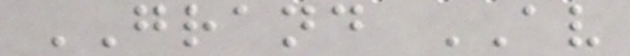GRAND AV
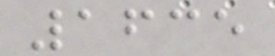1635
